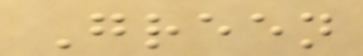Green
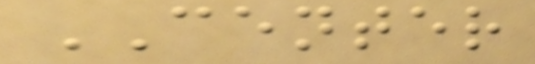CENTER
